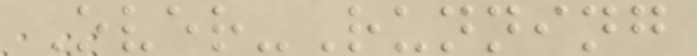Over-Running
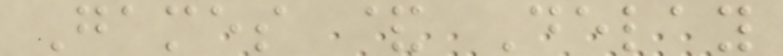Games & Delay
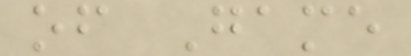of Game
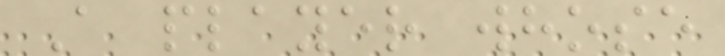A player whose
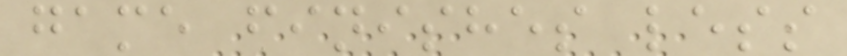game finishes less
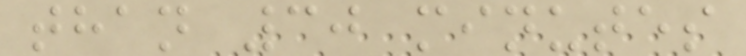than 30 minutes
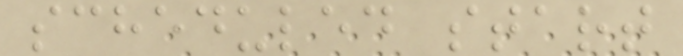scheduled start
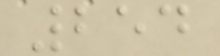254
